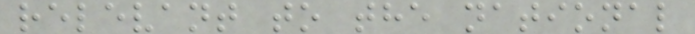relevant to the national
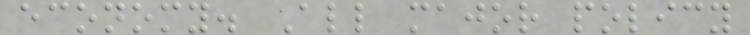economy. All major policy
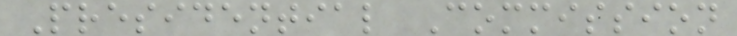Presidential Commission
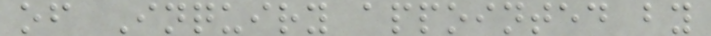of Inquiry appointed by
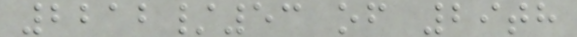2212/53 of 29th
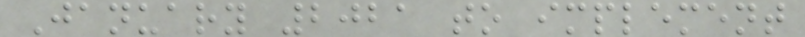January 2021 to implement
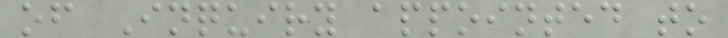of Inquiry appointed to
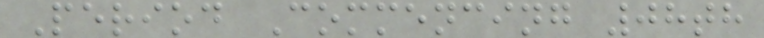Period Commencing 08th
